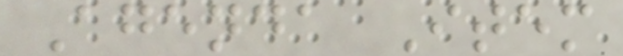Agenda Item
